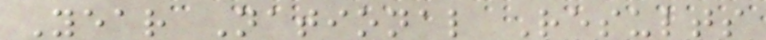Year National Results
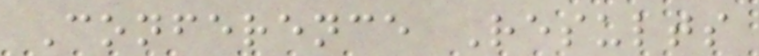Conference Results
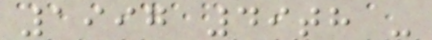1997 49th -
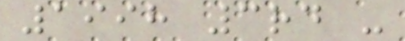1998 3rd -
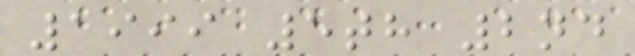1999 5th 2nd
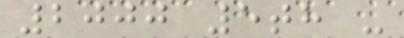2000 5th -
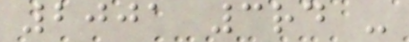2001 3rd -
